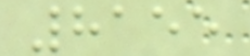8155
